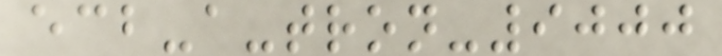ecb-a-tron-9000
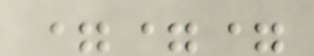===
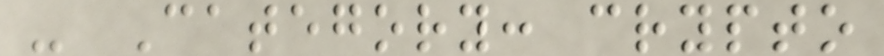- Category: crypto
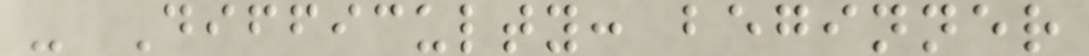- Difficulty: beginner
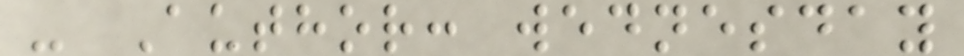- Author: wednesday
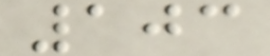103
